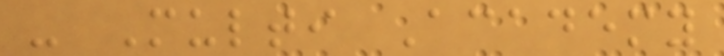- Multi Academy
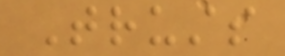Trusts
